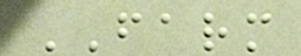FARM
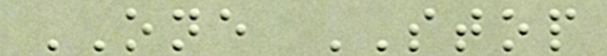ONE STOP
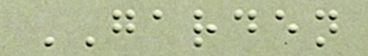GARDEN
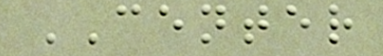CENTER
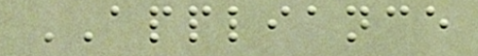APPLIANCE
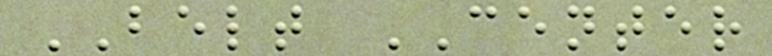BELT CENTER
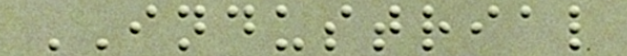INDUSTRIAL
